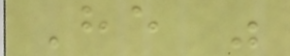He was
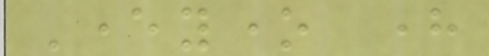Everyone here
